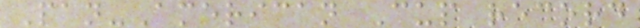Pan-American Cup record
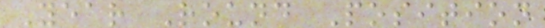Year Round Position
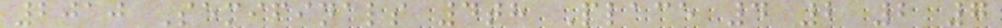2010 Semifinals 4th Place 4 2 2 7
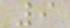9
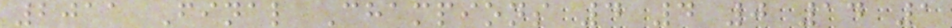2011 Final Champions 4 4 0 14 1
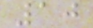10
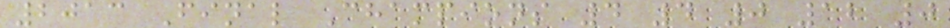2013 Final Champions 4 4 0 12 0
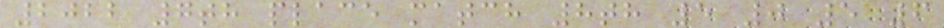2022 7th place match 8th 5 0 5 6
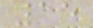15
